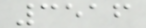3516
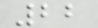22
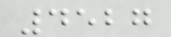4527
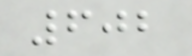602
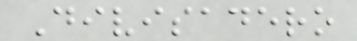Divisadero
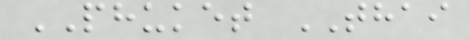PHUKET THAI
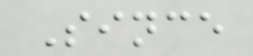Since
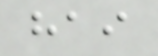hai
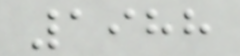1988
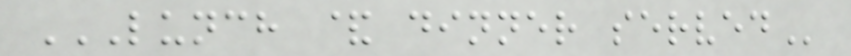LUNCH & DINNER SERVED
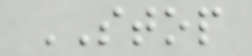STOP
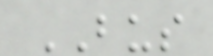BUS
